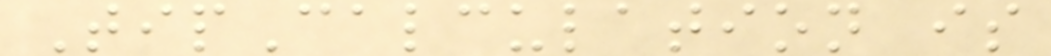TipCalculation is
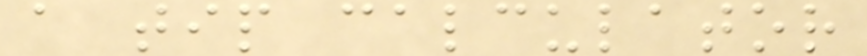a tip calculator
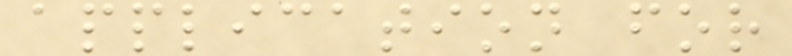application for
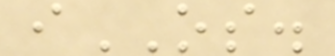iOS.
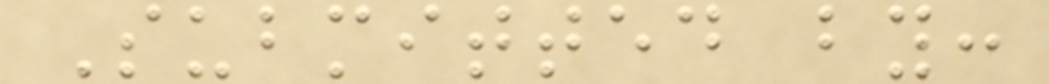Submitted by:
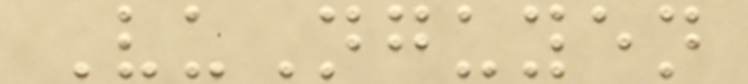VuNguyen
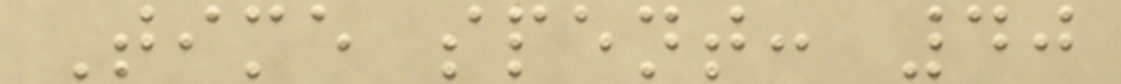Time spent: 40
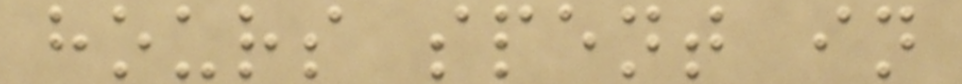hours spent in
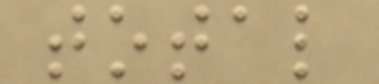total
